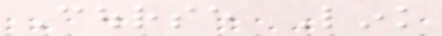Course Link
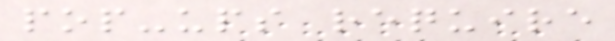pop-ups require
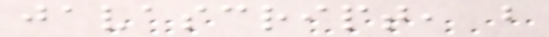javascript, but
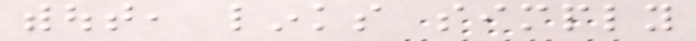without, links simply
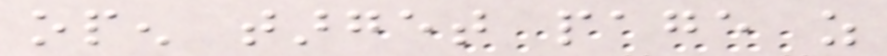open target page as
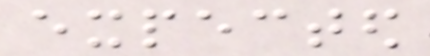expected
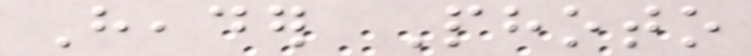Header Photo
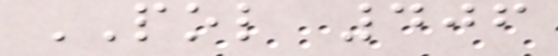POL 406
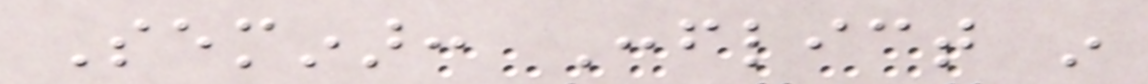Seminar: Conflict in
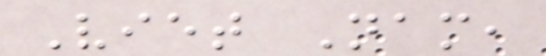Viet Nam,
